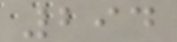294
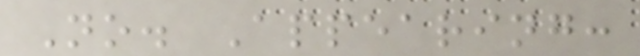No. Appearing:
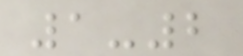1-2
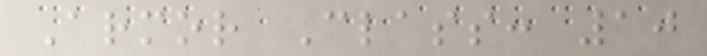Armor Class: 10
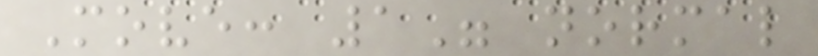Move: 1" normal
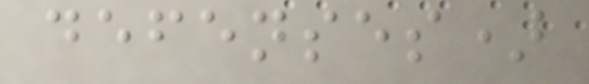defenses)
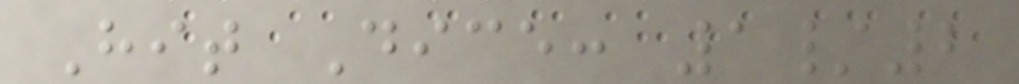Hit Dice: 1/2
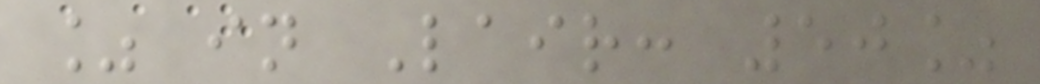% in Lair: 50%
